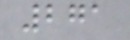271
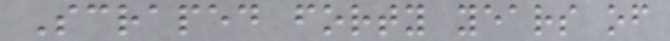Scraped forty years of
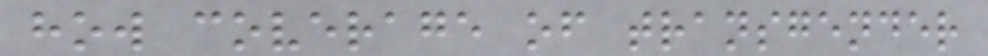how coverage of transgender
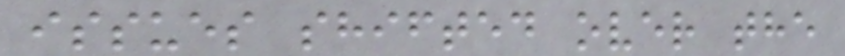issues shifted over the
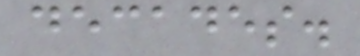decades.
